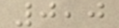0,0
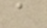a
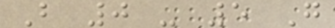B 0 - 5 G
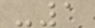-1
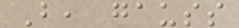B, gauss
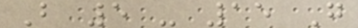B 5 - 15 G
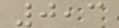0,3
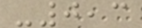-0,3
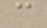c
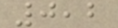0,2
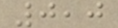0,0
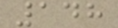148
